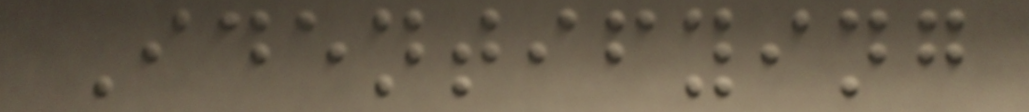Identifying
